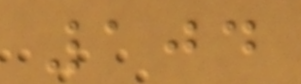104
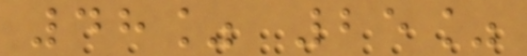48% 25%
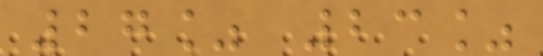27% 23%
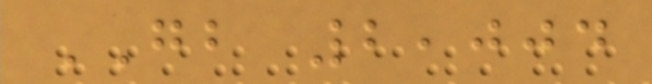GB 2,004
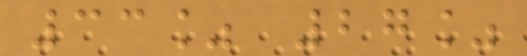33% 27%
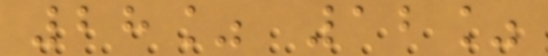28% 12%
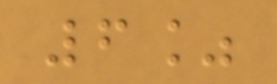6%
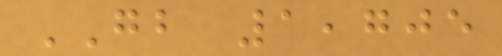GB 1,705
